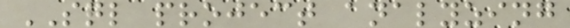SQL project analyzing
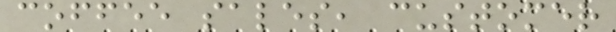coffee sales, customer
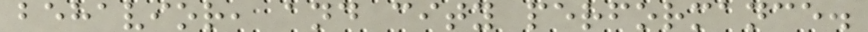behavior, and city performance.
